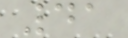41
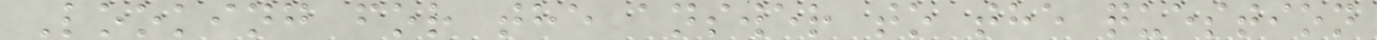Looking for the answer to the question
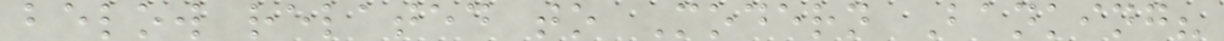below related to Modern Banking?
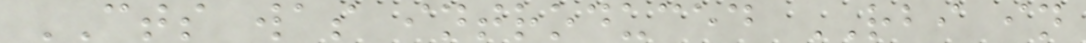CTS was introduced RBI in
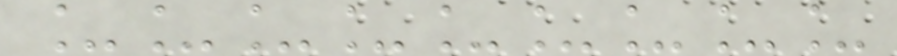_________
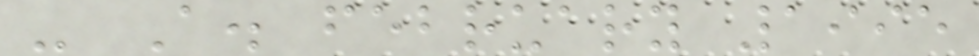- A. february 1995
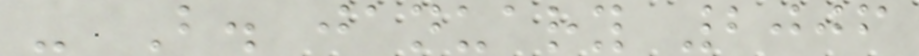- B. january 2006
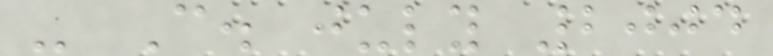- C. july 2004
